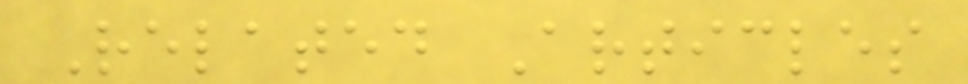Related Articles
